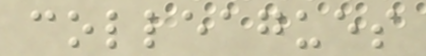colleagues
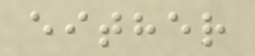either
